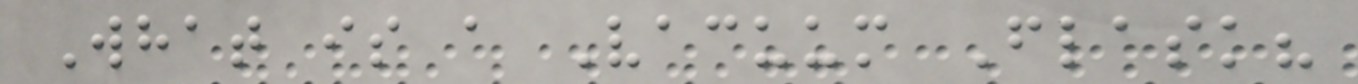What is a Vacuum Flask?
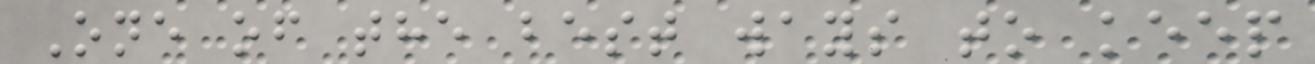One of the best ways to keep
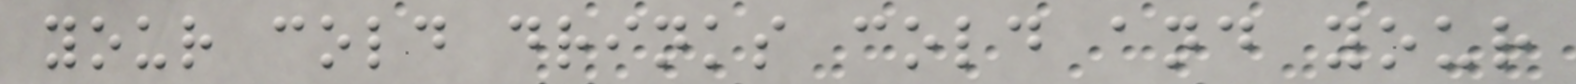your cold drinks cold and your
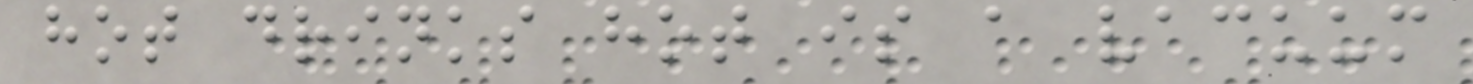hot drinks hot is a vacuum
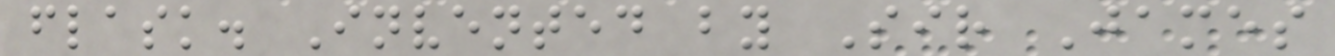flask. Invented by Sir James
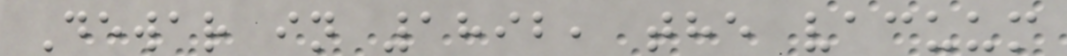Dewar in 1892, the vacuum
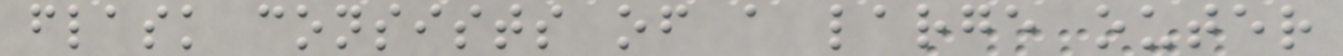flask consists of a large outer
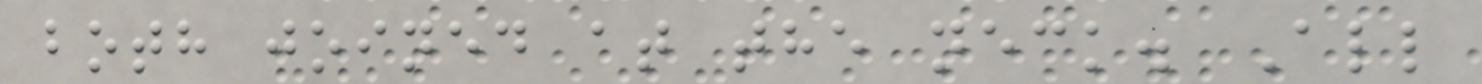both joined at the neck. All
